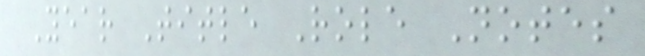Year Title Role Notes
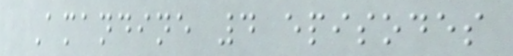Amandine 4 episodes
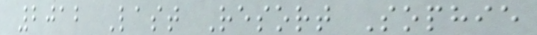2012 Last Resort Sophie
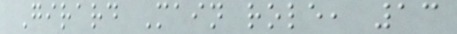Girard Main role, 13
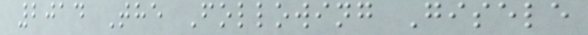2014 The Following Gisele
